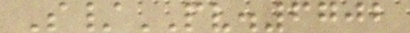S/PV.6702
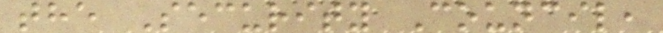the Security Council,
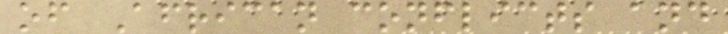of African conflicts and
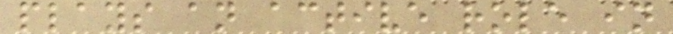plays an active role in
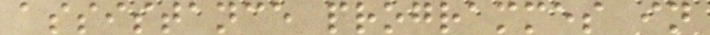assistance programmes in
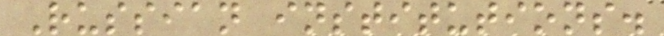Russian institutions.
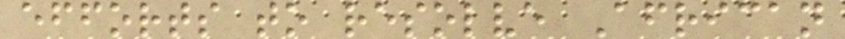efforts to resolve African
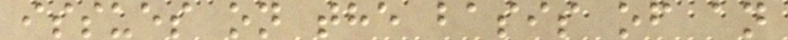issues on the basis of an
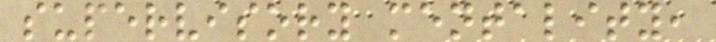supervisory mentality,
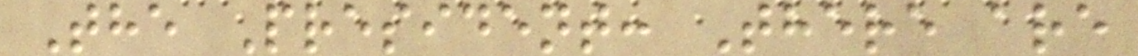The President: There are
